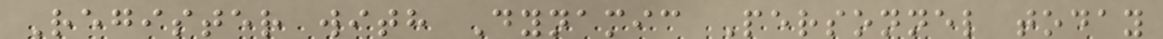Register with Dynamic Personnel today
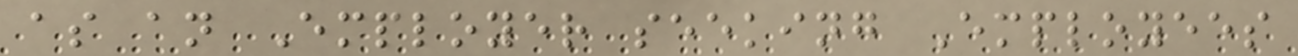as an Employer seeking Employees
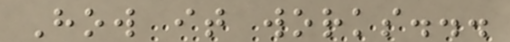How it works...
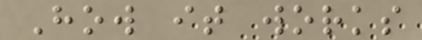How it works
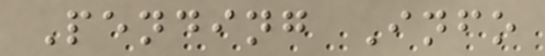Pending Info
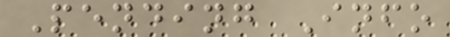Pending Info
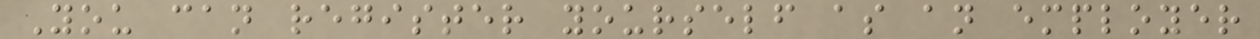You can register yourself as an employer
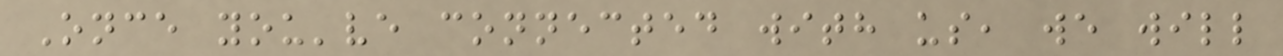Once you've connected with us, we will
